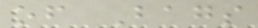of Bags
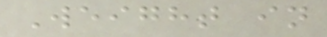Weight in
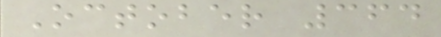October 364
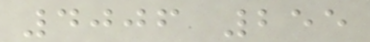4006 255
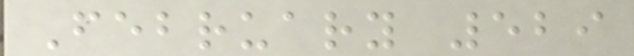February 529
